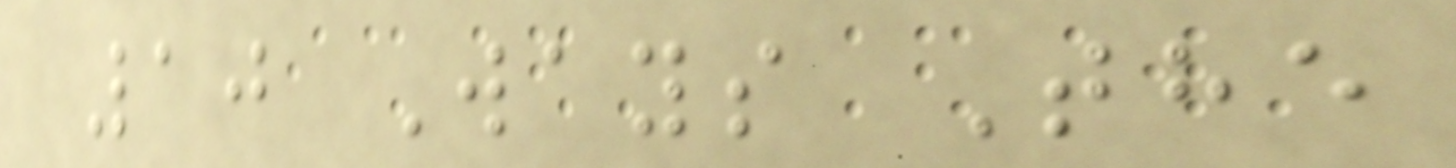10 Ways The
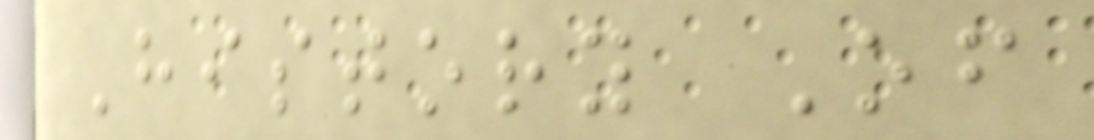History Of
